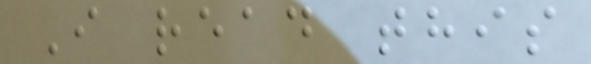I read this
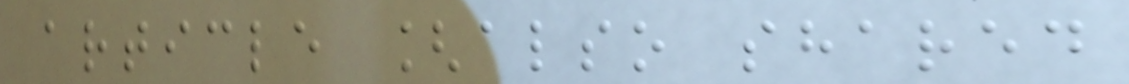article [also shared
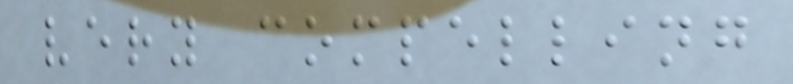very compelling
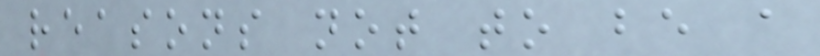reasons not to be a
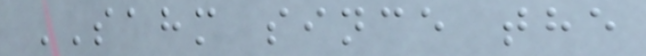SAHM since the
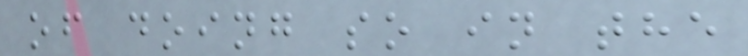of doing so in the
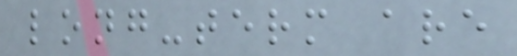long-term are
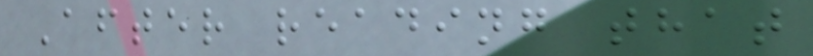After reading that
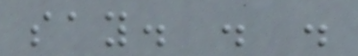say. . .
